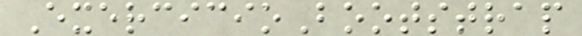ExercicioBootstrap
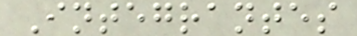Integrantes
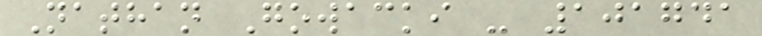Nathan Gowacki - 101741
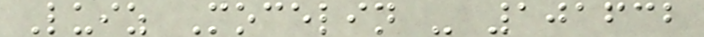Luiz Mocelin - 101632
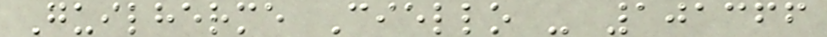Guilherme Ciello - 101366
